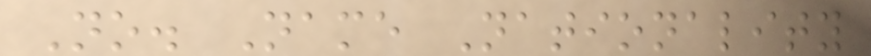No. Name Nationality
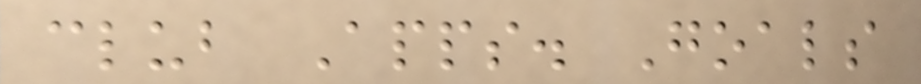club Apps. Goals
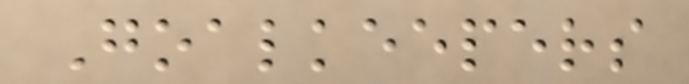Goalkeepers
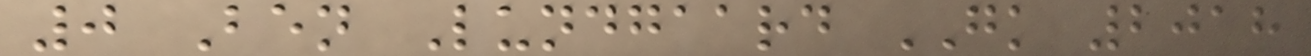0 Ben Lundgaard GK 2018
